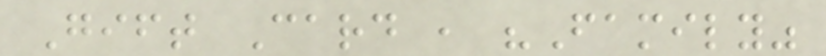Gift Card , "Family"
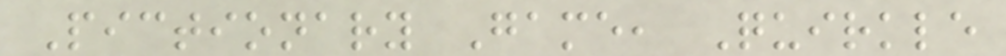Pictionary Game, Quirkle
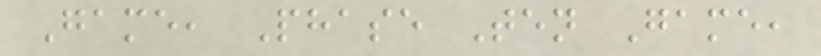Game, Phase Ten Game,
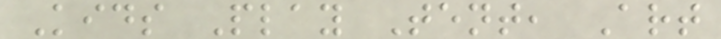Kids Play Tent, Art
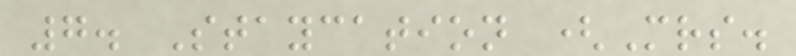7. Staycation (Mrs.
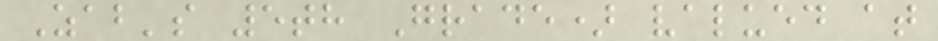Zab's 5th Grade) valued at
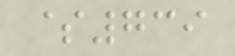$739
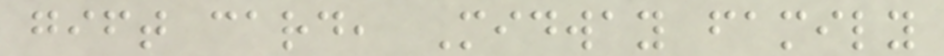gift card, Midway family
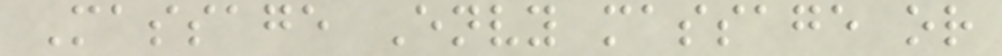Massage Envy massage or
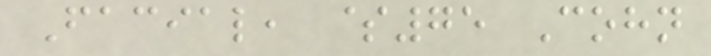Facial, $75 Cohn
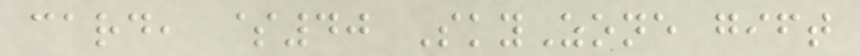card, $40 SkyZone gift
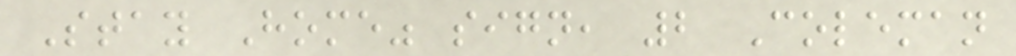Stay Home" sign, 2 Coleman
